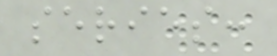series:
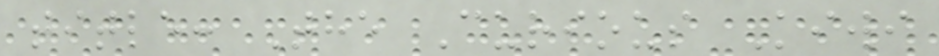title: The Curious Kiwi
